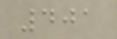401
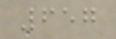657
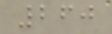260
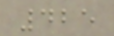425
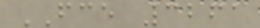FCE 3261
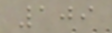109
